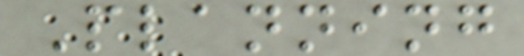Planning
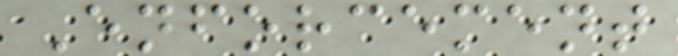Enforcement
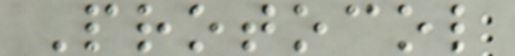Protocol
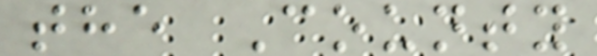the County
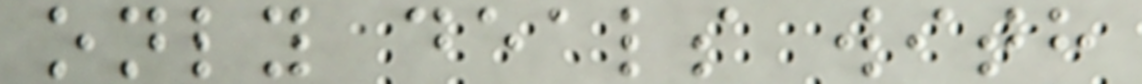only deals with
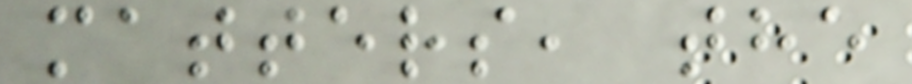matters, the
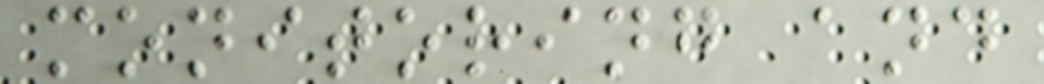monitoring and
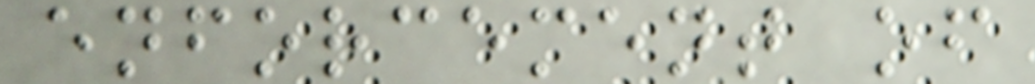enforcement of
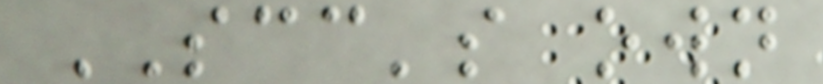SCC's own
